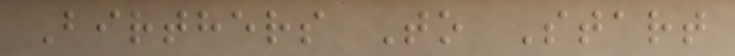Birthers To Start
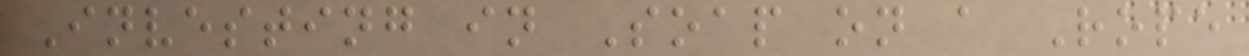Investing in Soap on a Rope
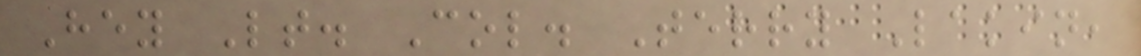Hey Lt. Col. Terry Lakin,
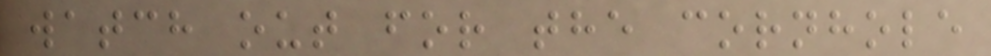watch out for the cornhole
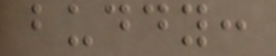buddy:
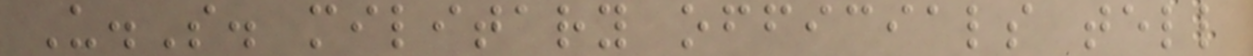U.S. military officials tell
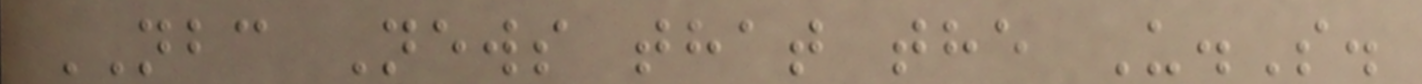NBC News that the U.S.
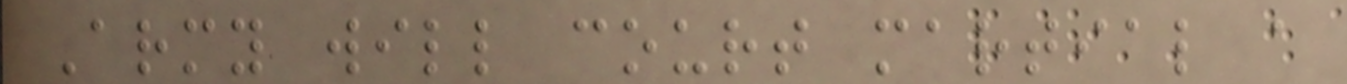Army will court martial a
